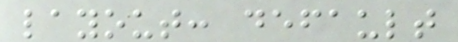layout: default
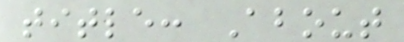title: About
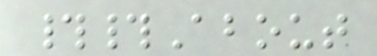##About
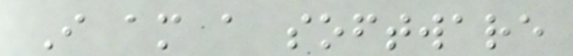I am a software
